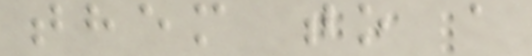them to a
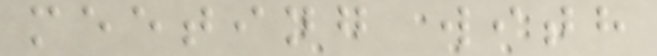meeting with
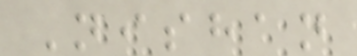Nishan
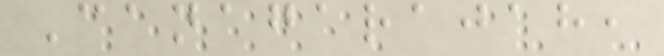Canagarajah,
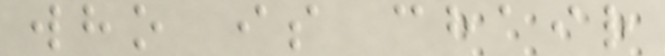who is chair
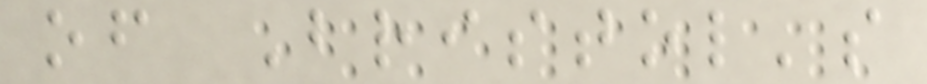of Bristol's
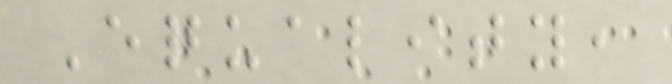Equality,
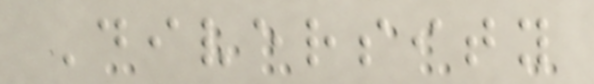Diversity
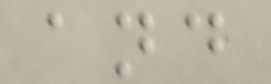and
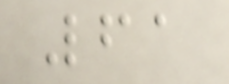61
